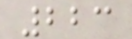223
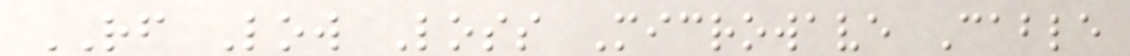RF Low Loss Microwave Cable
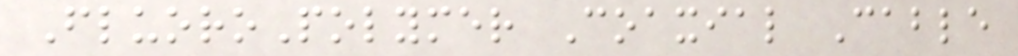FluoroPolymer Coaxial Cable
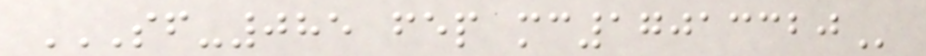SF-085 FEP MC17013320
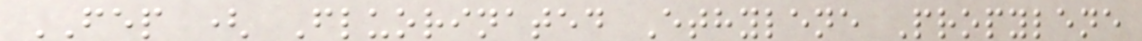FEP ( Fluorinated Ethylene Propylene
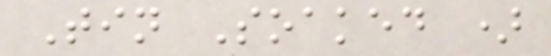Tin Soaked )
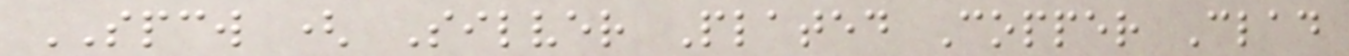SPCW ( Silver Plated Copper Clad
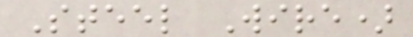Steel Wire)
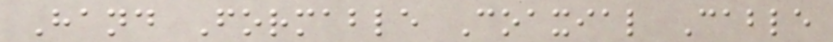Hand Formable Coaxial Cable
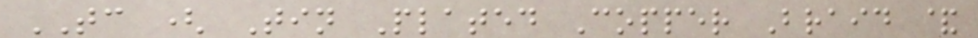TC ( Tin Plated Copper Braid &
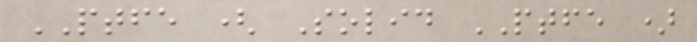PTFE ( Solid PTFE )
